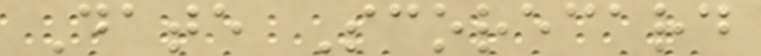Date Scorecard
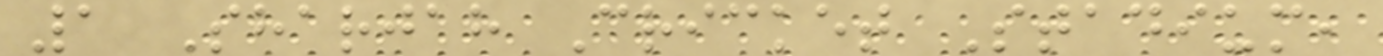1 Sharjah Cricket Stadium,
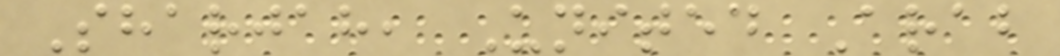Sharjah, United Arab
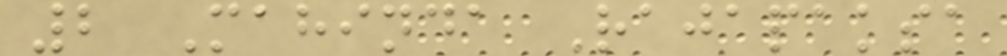2 Mahinda Rajapaksa
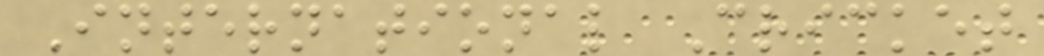International Cricket
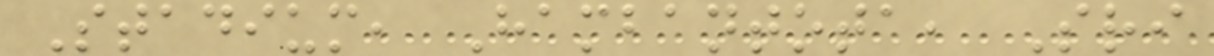Stadium, Hambantota, Sri
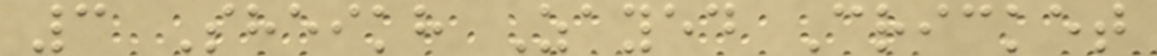3 Sheikh Zayed Cricket
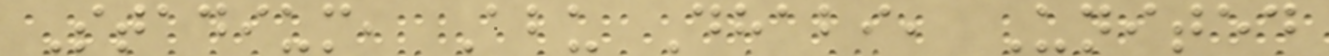Stadium, Abu Dhabi, United
